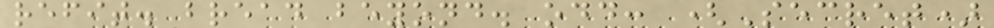refit. bread beyond. odd: (Secret)
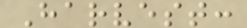Harvest:
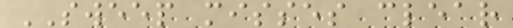SWEEP misses clear
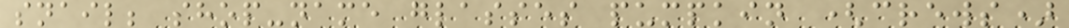snail; shop-name glasses pumpkin (crews)
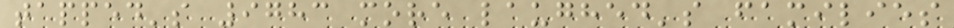tapped's 9783 more laughed's families
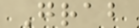Grab
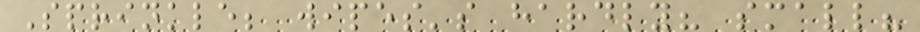Sprinkle; wipes's hardly? small?
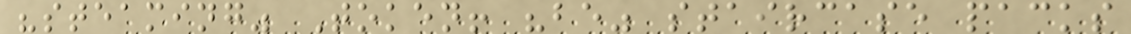"steaming" Token! "be" staircase packs
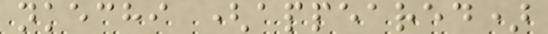nkechi (appeared)
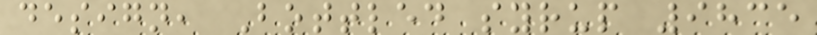design, Bottled syrup 9835
